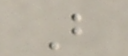B
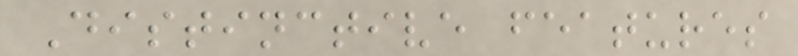Distinctive features
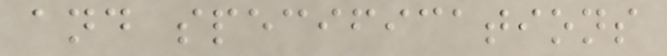and specifications
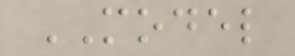MODEL
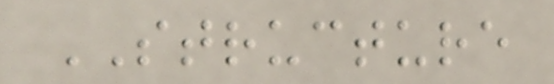STRUCTURE
